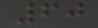60
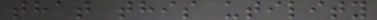that this utility
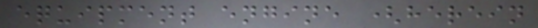equipment engine (herein
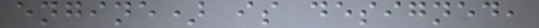engine) is designed,
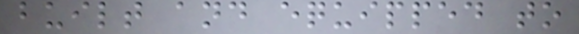built and equipped to
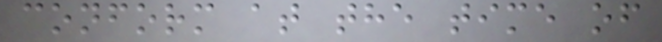conform at the time of
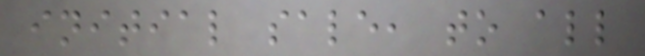initial sale, to all
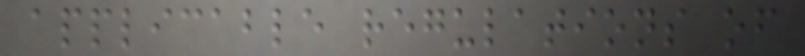applicable regulations of
